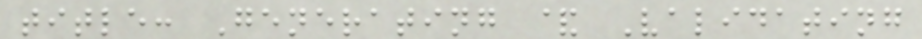title: Generating & Validating
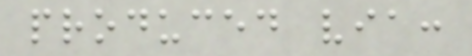produced via:
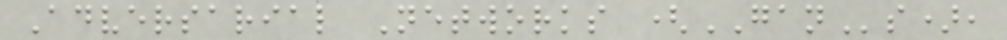Adversarial Networks (GANs),
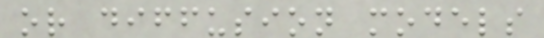or diffusion models
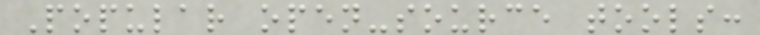Popular open-source tools:
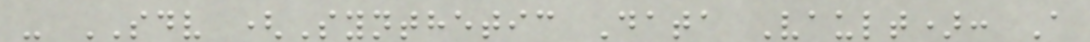- SDV (Synthetic Data Vault): A
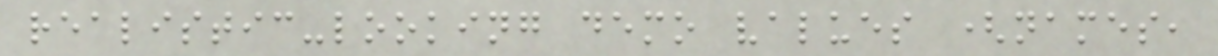realistic-looking demo values (names,
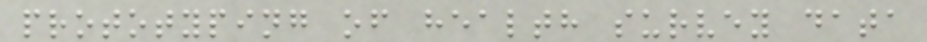prototyping of health survey data
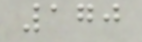170
